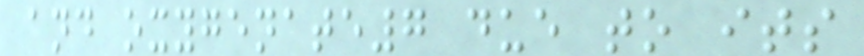and oxygenate7 due to its
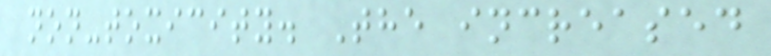non-toxicity. The increased
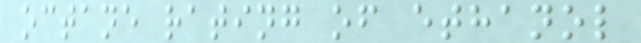octane rating of ethanol
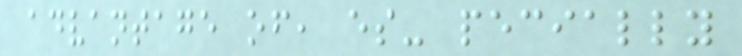advantage of, es- pecially
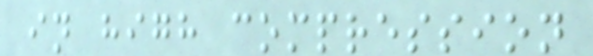in high compression
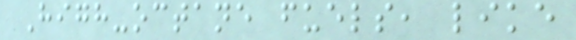High-octane fuels, like
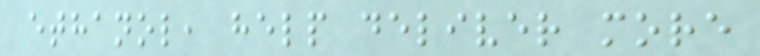ethanol, help deliver more
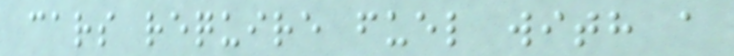cars require fuel with a
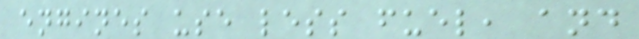engines use less fuel, and
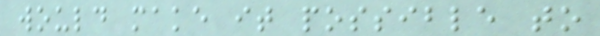would make it possible to
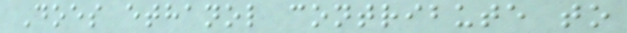Does ethanol contribute to
